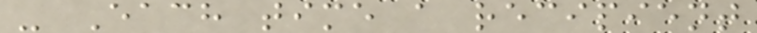- Each time a recipient
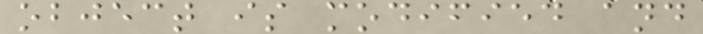object is modified and
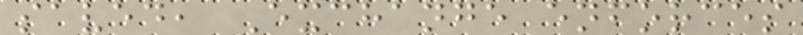saved, Exchange enforces
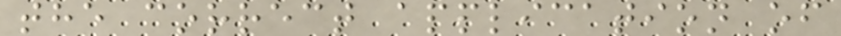the correct application of
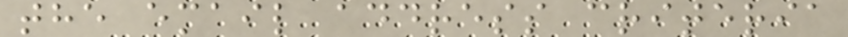the email address criteria
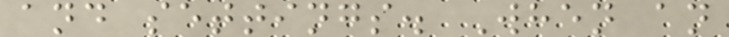and settings. When an
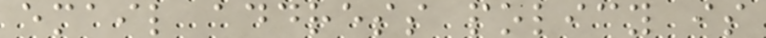email address policy is
